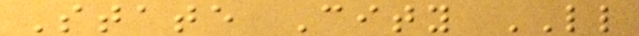State City LL
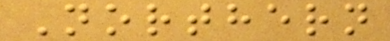Northern
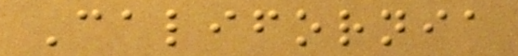California
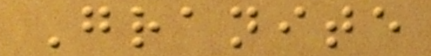Granite
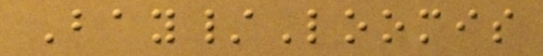Bay/Loomis
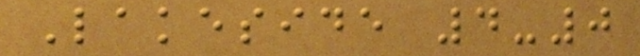Lakeside 4-0
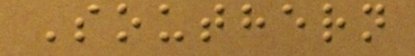Southern
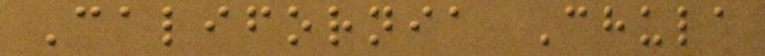California Chula
